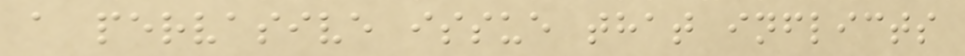a pervasive issue that inflicts
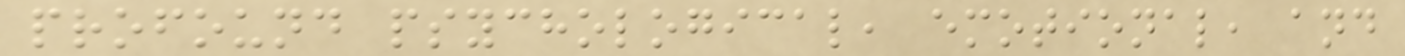profound psychological, emotional, and
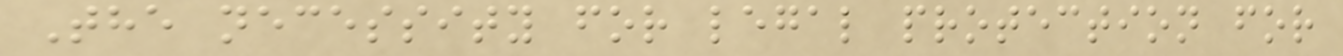The necessity for legal protection for
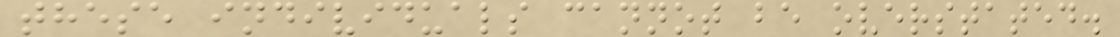these individuals cannot be overstated.
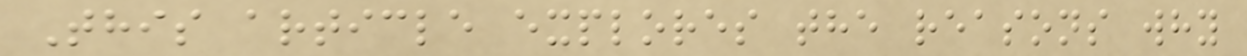This article explores the reasons why
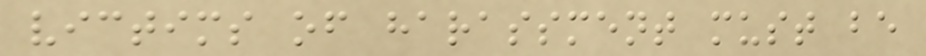victims of harassment must be
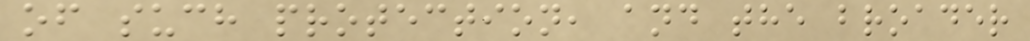of such protection, and the broader
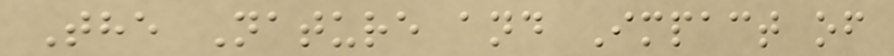The Nature and Impact of
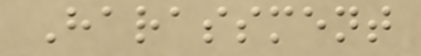Harassment
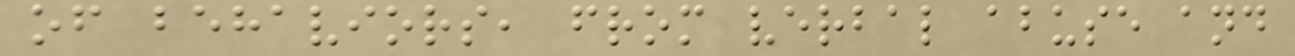of behaviors, from verbal abuse and
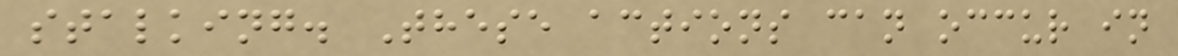stalking. These actions can occur in
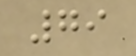79
